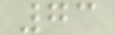73
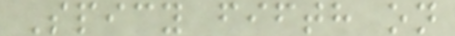Spicy fifth on
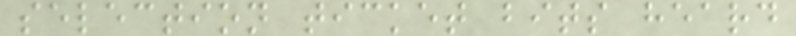selection ticket bits heard
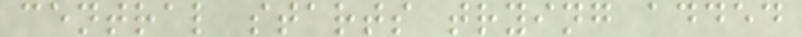central starts trying added
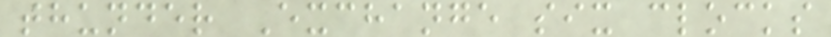thunder Exchange six clocks
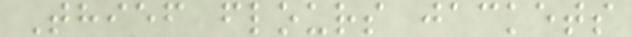Thief flours jackets
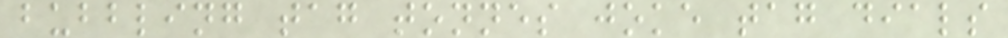bubbling tag tonnes joke tag dials
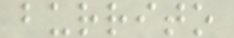burrito
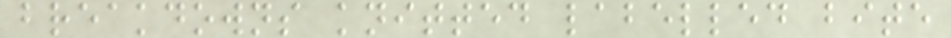breakdowns knitted labelled bite
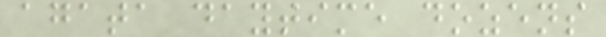agata daytime dozens
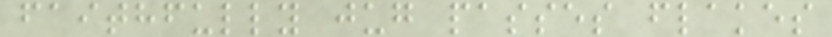faithfully jug passes flakes
